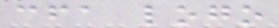cfa logo
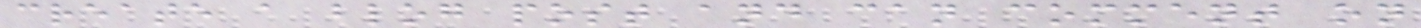create a blog post and can comment on
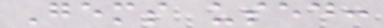Gems used:
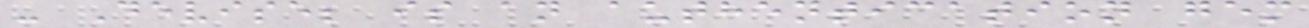- Devise; is an authentication gem
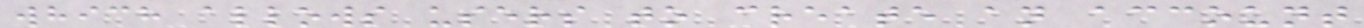which allows users to create an account
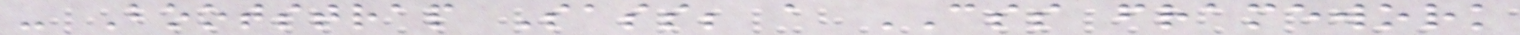- Bootstrap Sass; a CSS framework
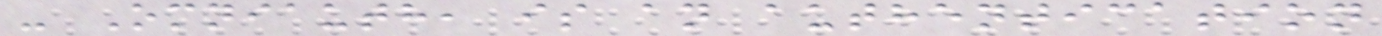- Omniauth, is an authentication
